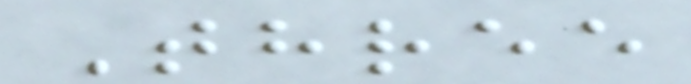Three
